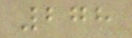278
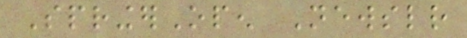SpringerOpen Newsletter
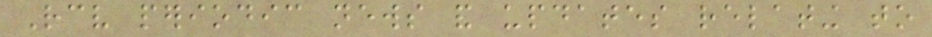Receive periodic news and updates relating to
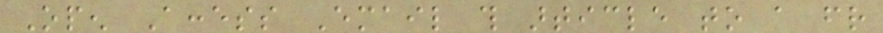Open Access Email this article to a friend
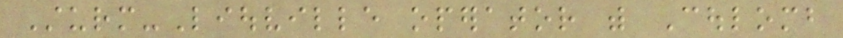Sturm-Liouville operator with Coulomb
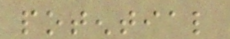potential
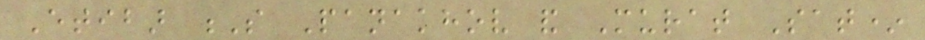Etibar S Panakhov and Murat Sat*
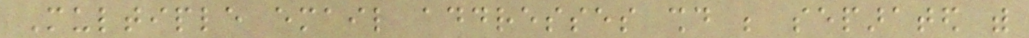Multiple email addresses should be separated with
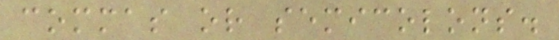commas or semicolons.
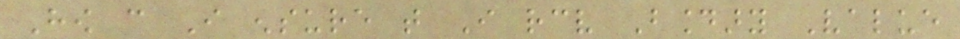How can I ensure that I receive Boundary Value
